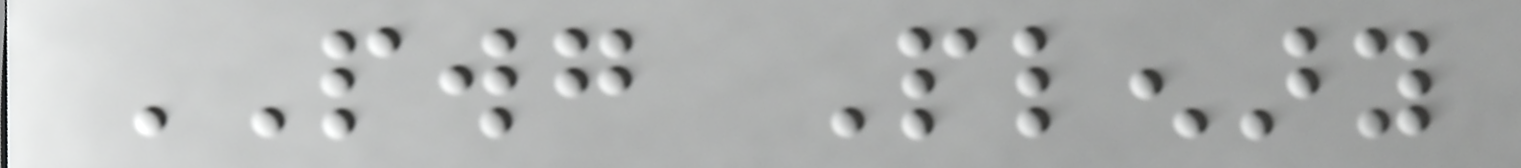PWG Plenary
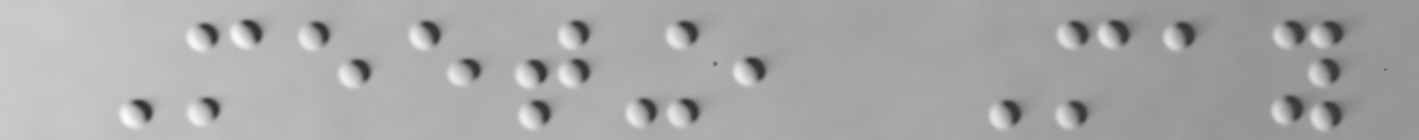Meeting, May
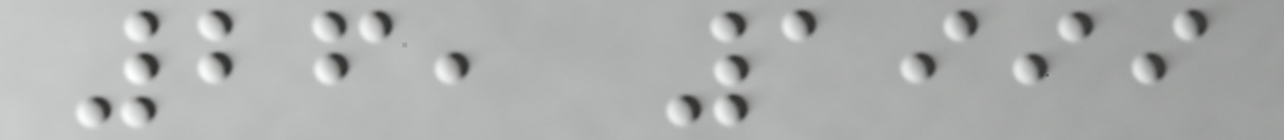26, 1999
